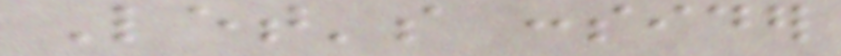Let's consider
